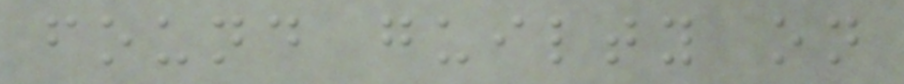found guilty on
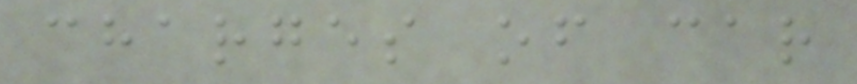charges of car
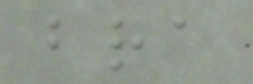bra
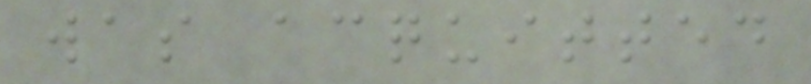was acquitted
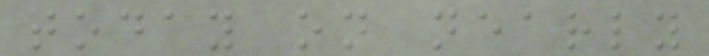today on nearly
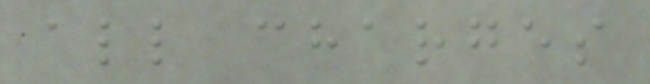all charges
